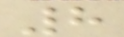8
